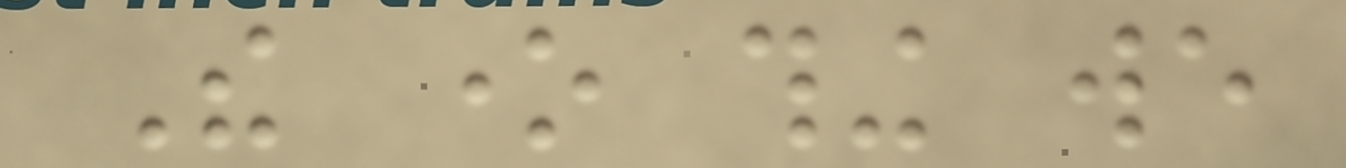The one thing we
